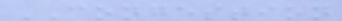CONGESTION
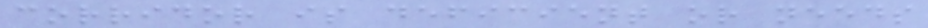corridor is deficient or needs
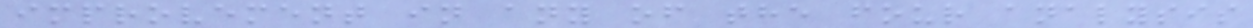improvement in any of the four analysis
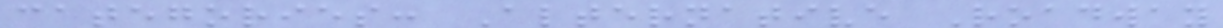categories: Alternative Roadway
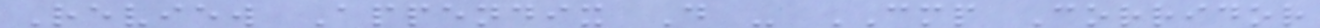Review Appendix D - CMP Corridor
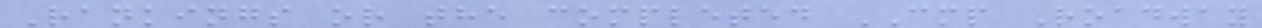Rankings or the completed CMP Roadway
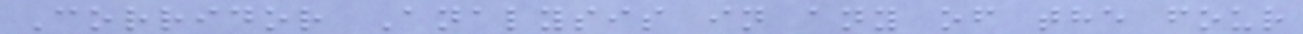Corridor Analysis in any of the four
